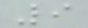9
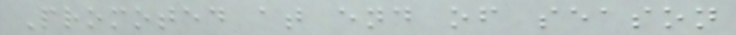Promoted at end of season
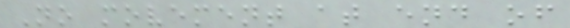No movement at end of
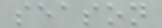season
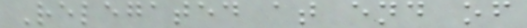Relegated at end of
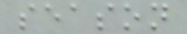season
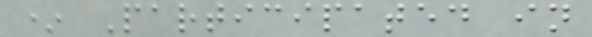* Participated in
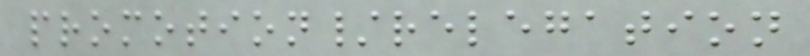promotion/relegation
